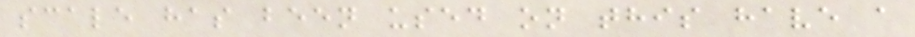scale has been used on this have a
